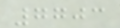7703
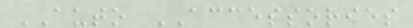AUTO ACCESSORIES
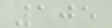105
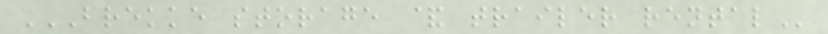BREKKE STORAGE & TRAILER RENTAL
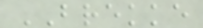BREKKE
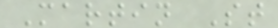Martin St
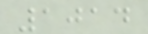1014
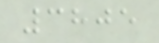3805
